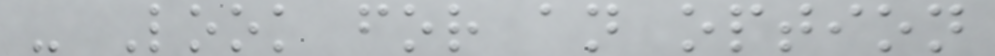- Look for an option
